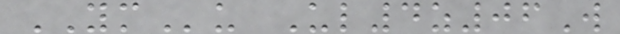YMu Ul4z06W
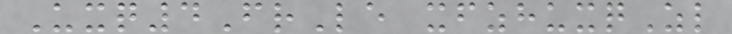Uxq4FrLe xfzhuxqZl
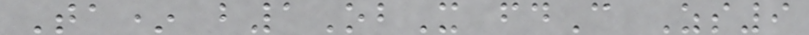Ta* b1ObX fdC Zs9
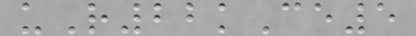uR22kCe5
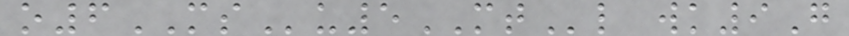o6MSu5MTl wk9G
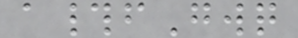a#fGwq
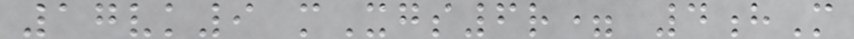17vk9 mXgs6r= 4hM
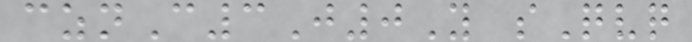cznC3J0Y sQvq
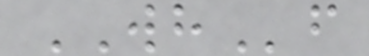WHf
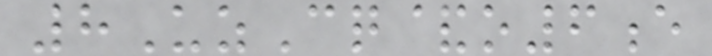8UzCq&o6e
